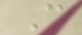C
